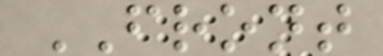FRONT
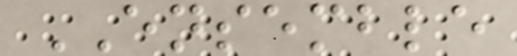ENSEMBLE
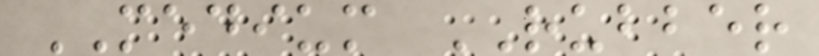MEDIUM RUBBER
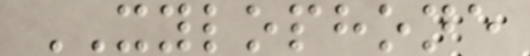XYLOPHONE
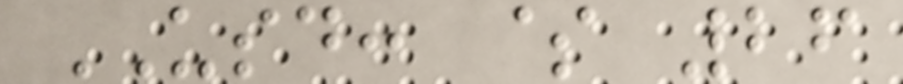USD: $ 26
